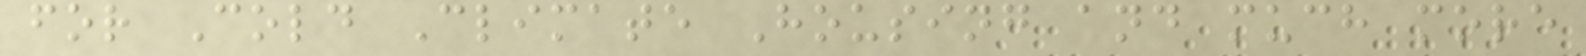for Cold Climate Housing and much more
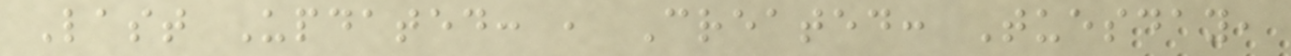Last Updated: , Created: Tuesday,
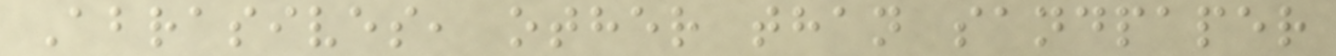Abrasives, other than sandpaper
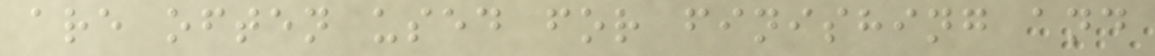are often used for finishing and
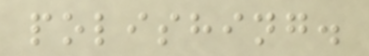polishing.
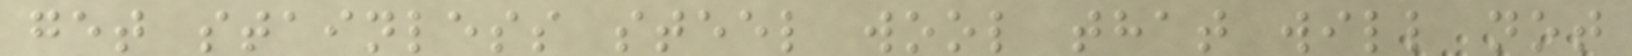get stainless steel wool that will not
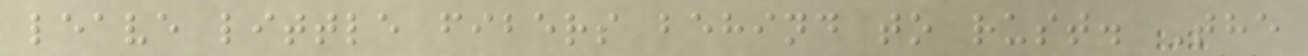leave little fibers behind to rust. The
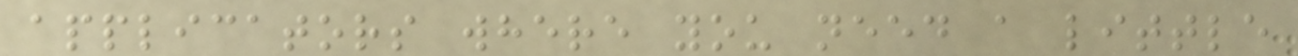applicators where you need a little
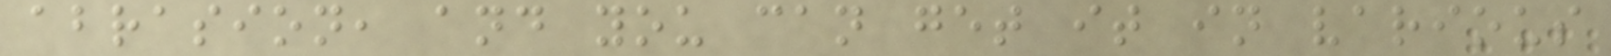abrasion, and you can get it in various
